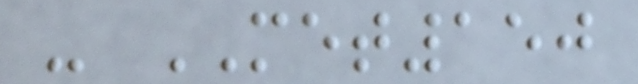- MET150
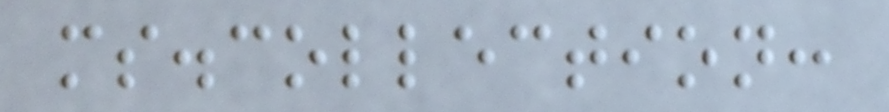ms.collection:
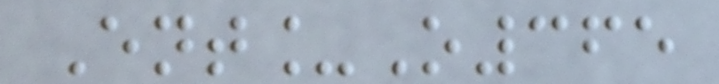Ent_O365
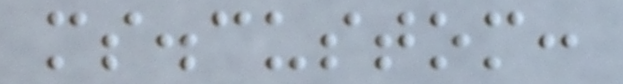ms.custom:
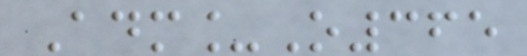Adm_O365
